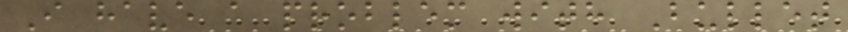I have a problem with Bullet
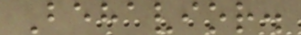Behavior.
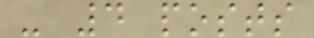- 4 posts
